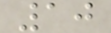10
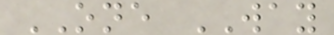ONE WAY
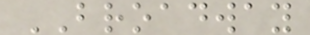BROADWAY
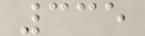335
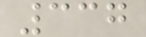337
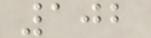102
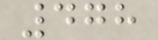478
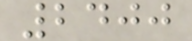2400
